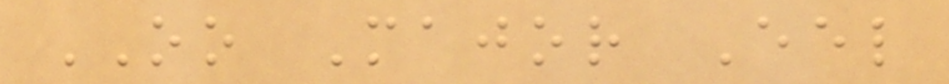OO Major Eel
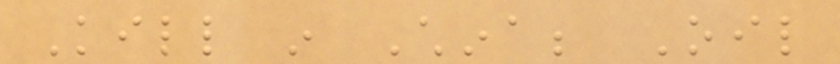Kill in China; Oil
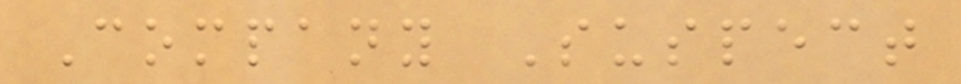Company Suspect
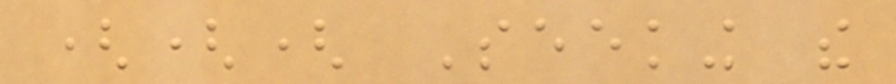((( Seeking the
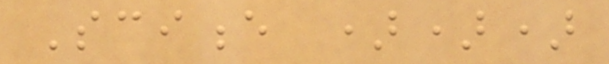Science )))
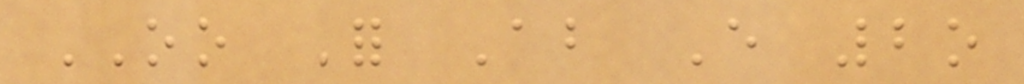OO For About Every 2o
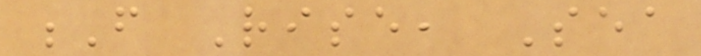F Rise, Sea
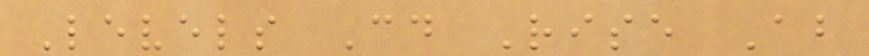Levels Could Rise About
